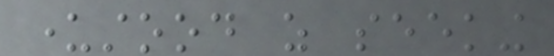understood as seeking
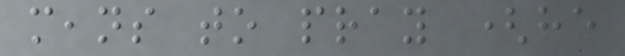means to pray (he
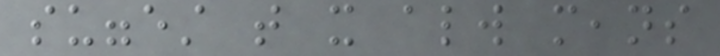suggest that it always means
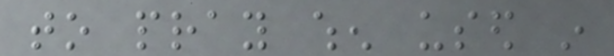to pray when used in
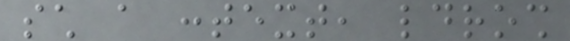such a context, ldrosh
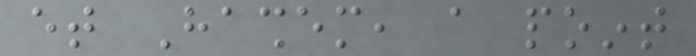et Hashem, a point
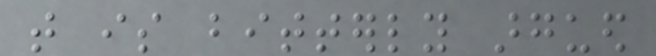that is bitterly argued
